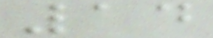14
